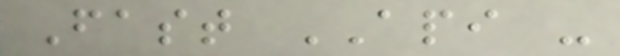Fast API -
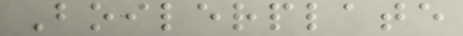Boilerplate
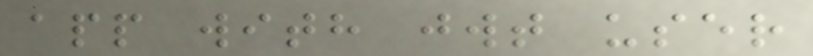app with jwt user
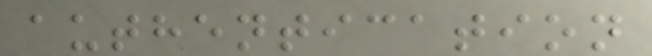authentication
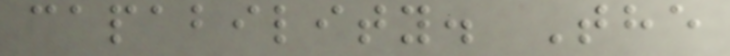capability. The
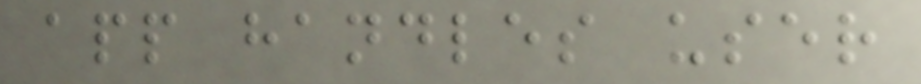app handles user
